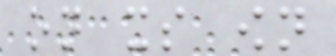on its own
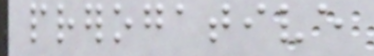prerogative
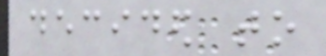decided to
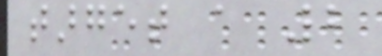target a 2
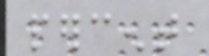percent
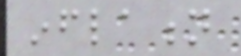inflation
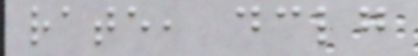rate, declaring
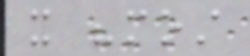it "most
